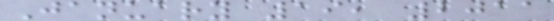January 19, 2011
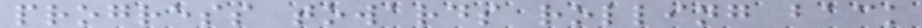progress towards rolling back
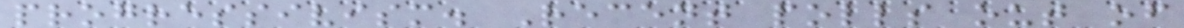progressivism. Recent polls out of
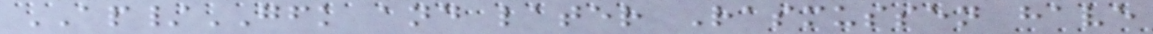AP/GFK and later Rasmussen have
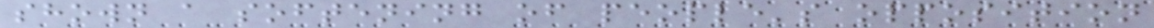shown a softening of people's opposition
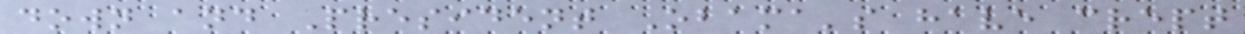down and President Obama's have crept
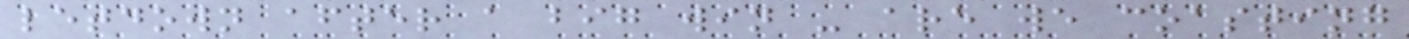letdown after a big win - are we coasting
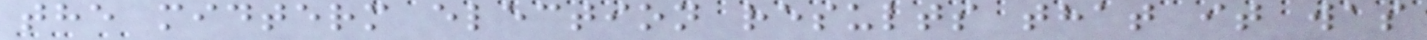the midterm election results that it was
